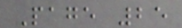Page 25
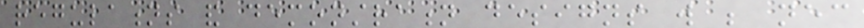regulations and demonstration designs will be necessary
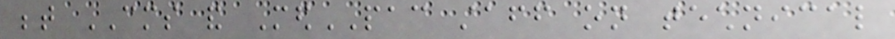between CMS and MedPAC staff on technical
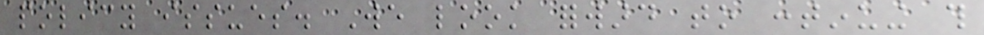policy issues. We look forward to continuing this
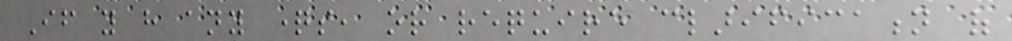If you have any questions, or require clarification of
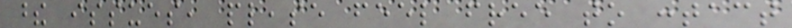these issues, please feel free to contact
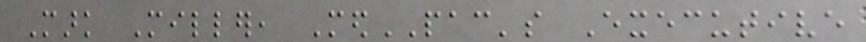Mark Miller, MedPAC's Executive
